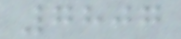7807
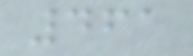461
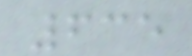635
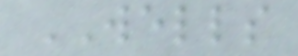WELLS
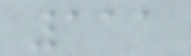111
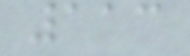113
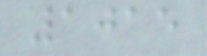1015
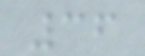36
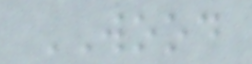WOOD
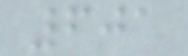601
